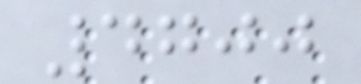4700
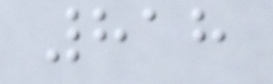818
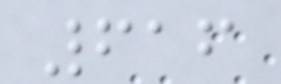616
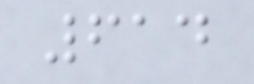614
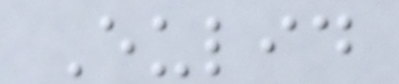Eulid
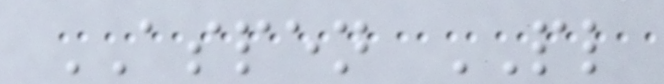ASPEN PL
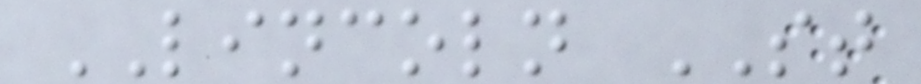LINCOLN ST
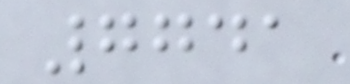7741
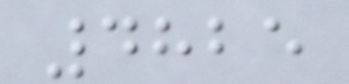4825
